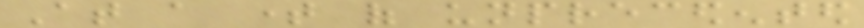At a time of unprecedented
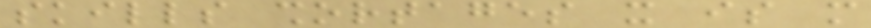skills shortages it is more
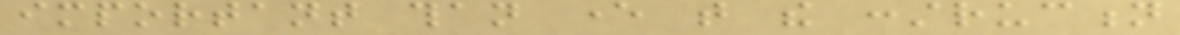important than ever that the construction
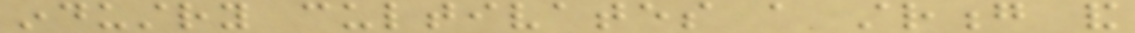industry cultivates a strong and
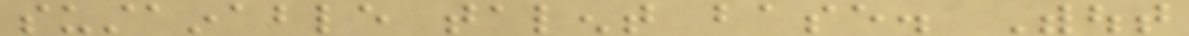sustainable talent base. Without
